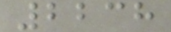2238
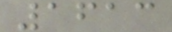1613
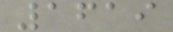1619
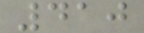410
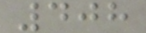408
